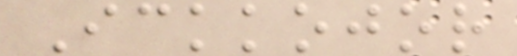Ickkojor
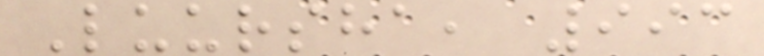Luursha, 993
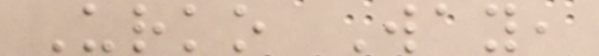Urko Way,
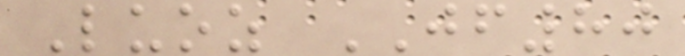Luoz JF80
